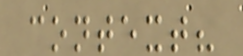context?
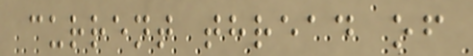current thread of
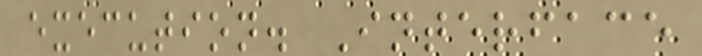execution. Interface
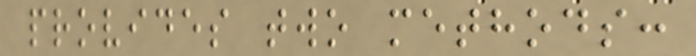provides two methods:
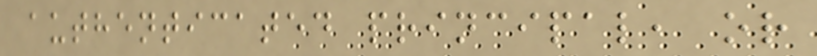authenticated principal, or
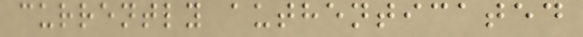currently authenticated
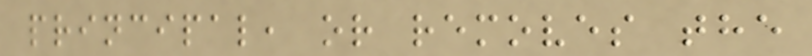principal, or removes the
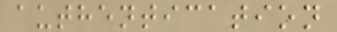authentication
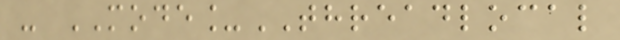- MODE_THREADLOCAL
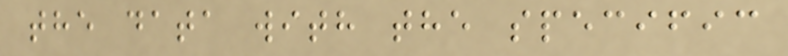the data with the specific
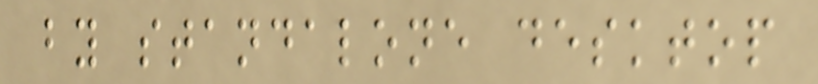by standalone desktop
